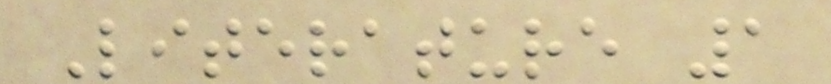Literature 1
